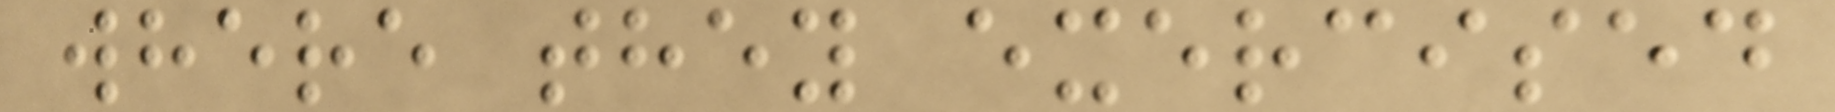where they exercised
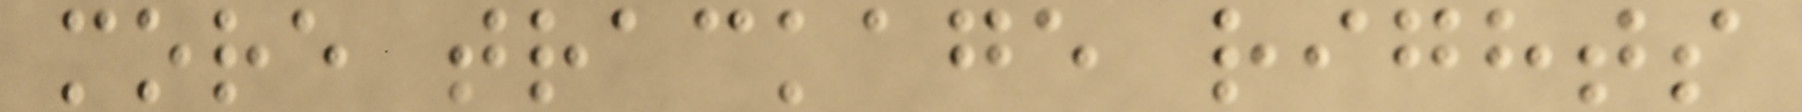more trackage rights
